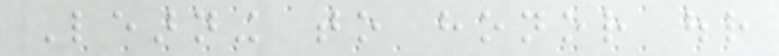Learning to honor our
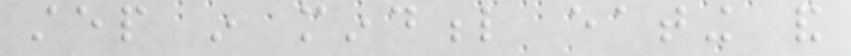step in mindful eating and
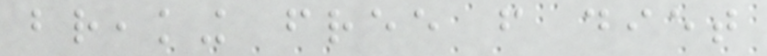breaking free from diet
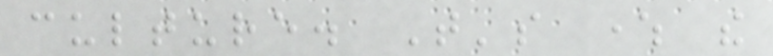culture. That's where the
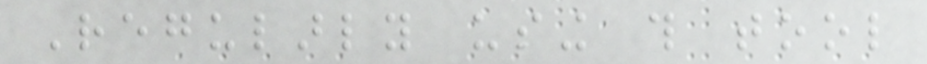Regularly using this tool
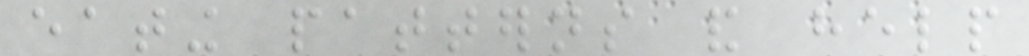eating patterns and help
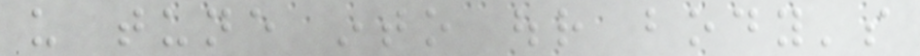us tune into our body's
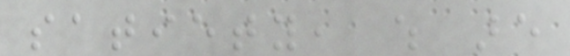satiety, which are
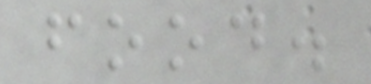food.
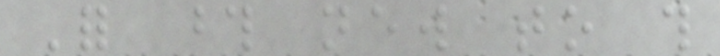For those new to this
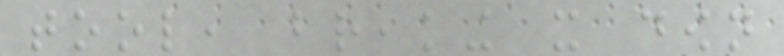tool, breaking it down
